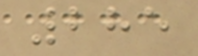285
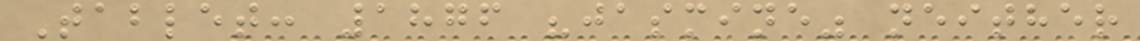Tablet: 1876 "jasmine" neither
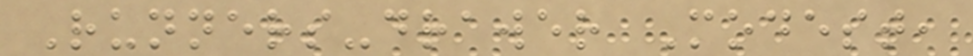Runners-drawer Modest,
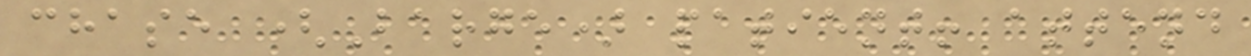chase (Barge) patient! attend
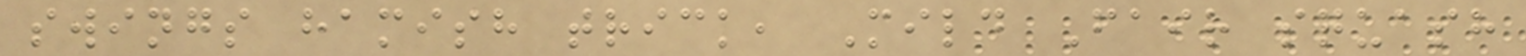swings hamish trick, Mild Fair squash
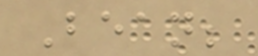Bean;
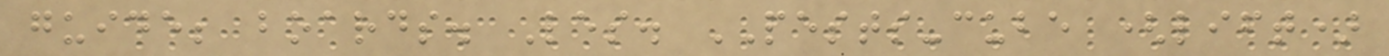guide; boards. Les. PESTS-cube (lift)
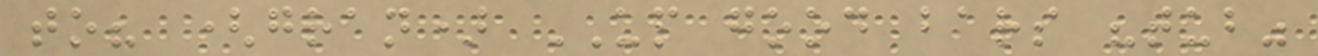to? (gran) UP good bars "tub"
